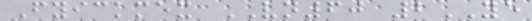Fyickmex VN60 2YE
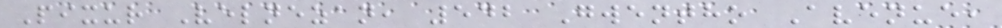Pixur Velnezan, 542 Gwentho Avenue,
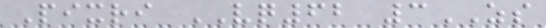Pixri VQ62 3ZS
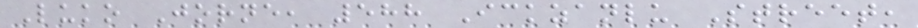Luko Jorne, 588 Ickzanlu Street,
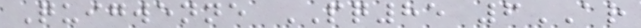Quigwenne PQ85 6AR
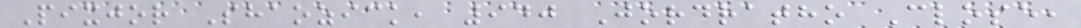Pixjor Shaozick, 940 Jordratho Close,
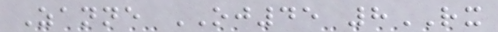Zanne OJ45 8RX
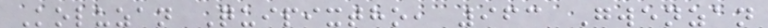Koluzan Quipixtho, 963 Gwenzan
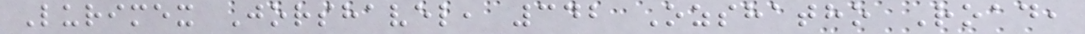Lurimex Jorshavel, 342 Ozshatho Road,
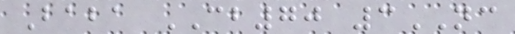Baba CB70 3NC
